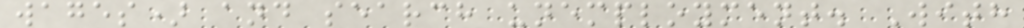wages) and search unemployment. With
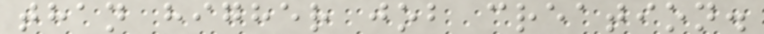than higher job creation.
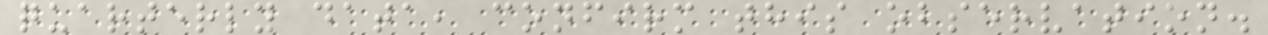quarterly data, confirm this observation.
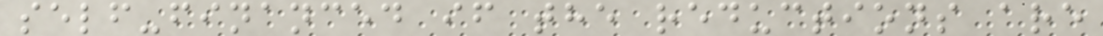self-financed if the reductions are
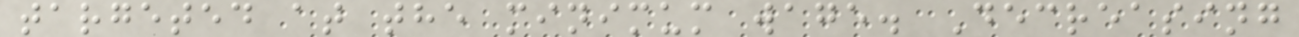targeted at the minimum wage. Decreasing
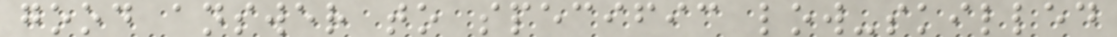good answer to specific low-skilled
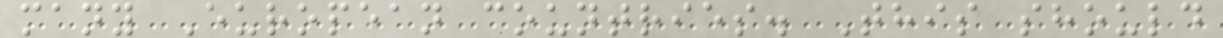many European countries. This should
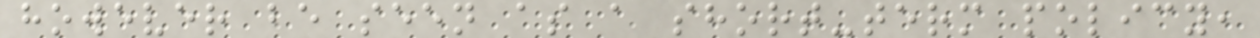however be seen as a short-term policy,
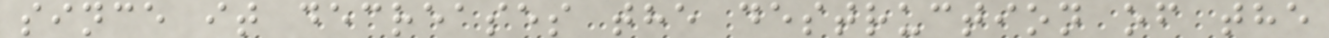since it decreases the destruction of the
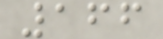166
